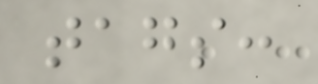tags:
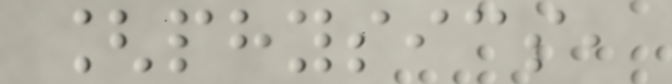[physics,
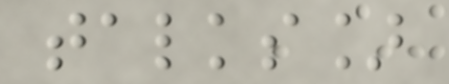talks]
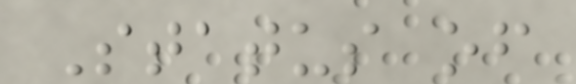Status of
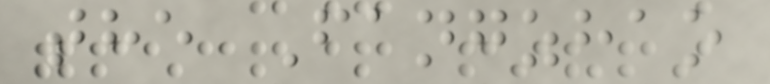the Fangzhao
